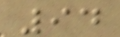94
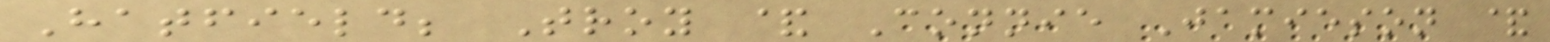Hatfield; Troy & Connie Jamieson &
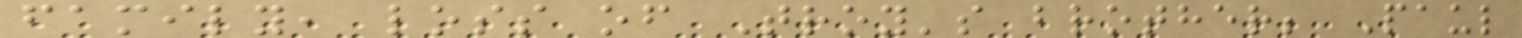family, loss of Troy's brother; Paul
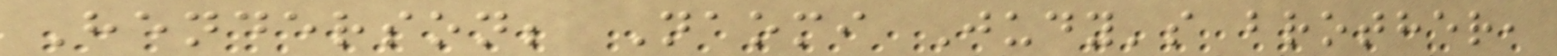Henderson; Naomi Judy's brother,
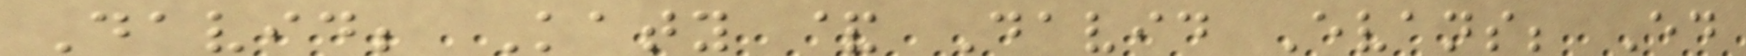David; Katy & David Evans; Ed
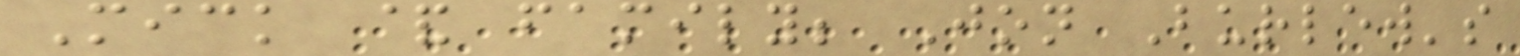Mick & family; Jon Burlew's
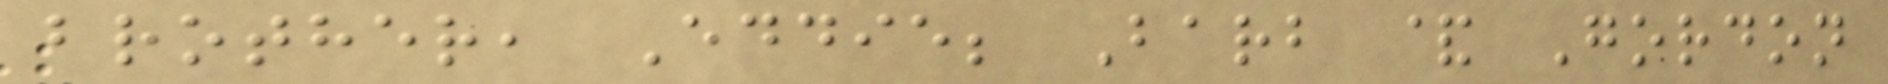brother, Eddie; Barb & Gordon
